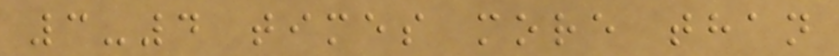3-4 times more than
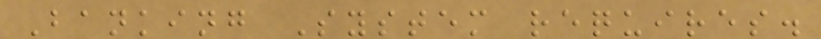Banking System requires.
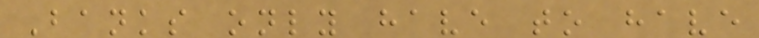Banks only have to have
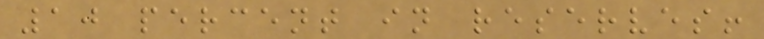10 percent in reserves!
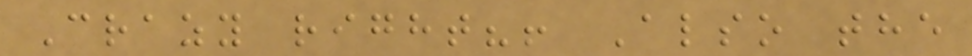Crazy right?! Also the
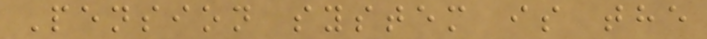Pension system is the
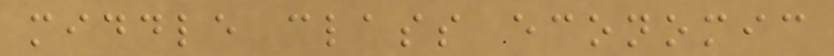middle class economic
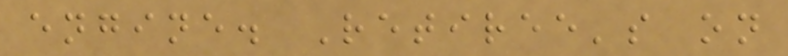engine. Retiree's on
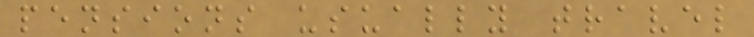pensions usually travel
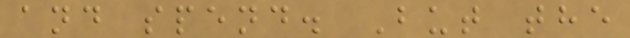and spend. But the
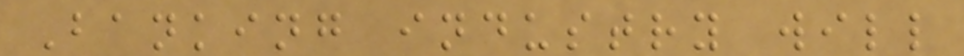Banking industry will
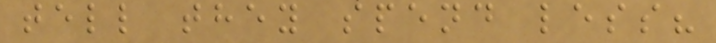tell they spend less?
